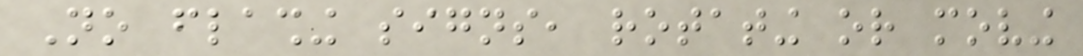No flashing signs, rotating or moving
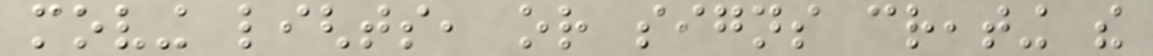moving lights, or signs creating the
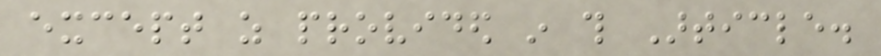except as provided in this Article.
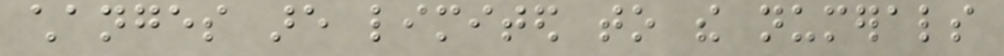changes are limited to the numerals
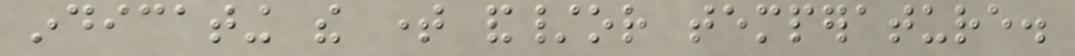indicating the time and/or temperature.
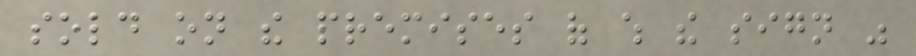sold on the premises of which the sign was
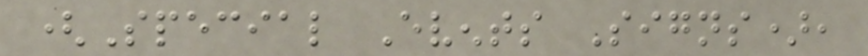(Special Events Signs),
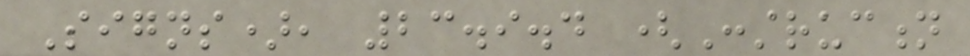Signs), 23.9.4 (Construction
